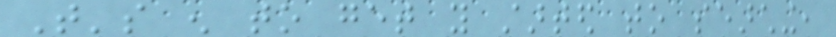That's enough to get you started to searching,
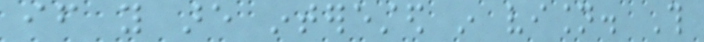if you are interested in vision. This
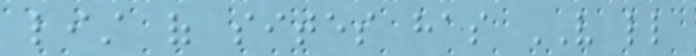list of sites has VERY little
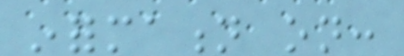information on:
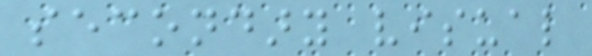secondary visual
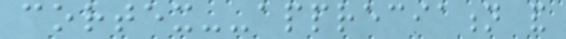cortex--appreciation and
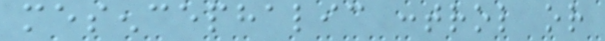mesencephalic control or
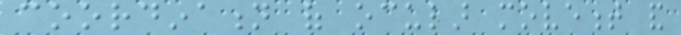coordination of ocular movement and
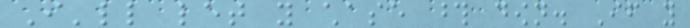I'll let you chase those down. If you
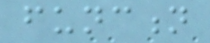function
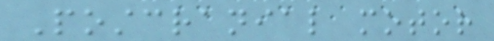Postcranial motor
